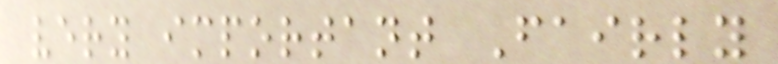very important Fairly
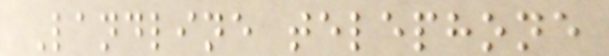Landline telephone
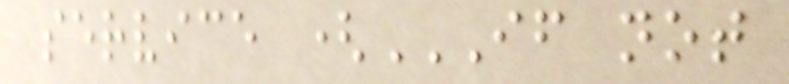service (IF NOT
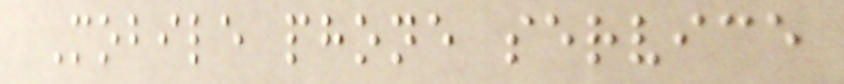Mobile phone service
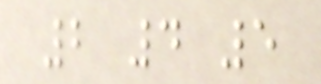2 4 5
